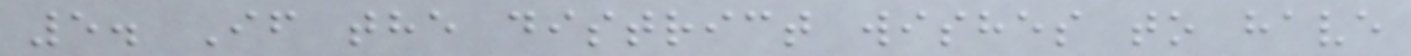5. If the district wishes to have
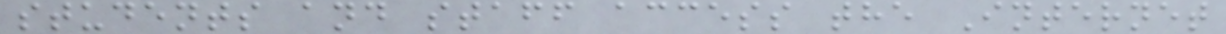students and staff access the Internet
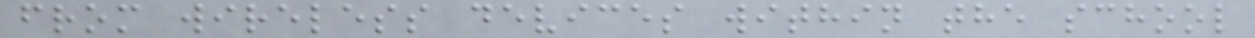from wireless devices within the school
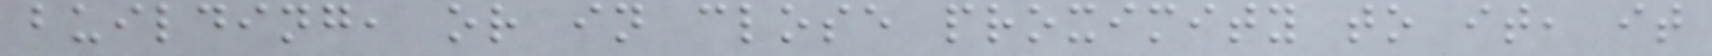building, or in close proximity to it, it
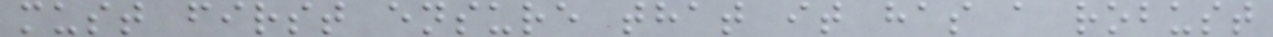must first ensure that it has a robust
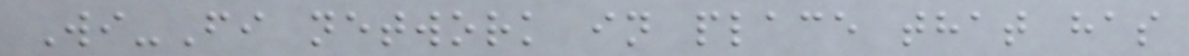Wi-Fi network in place that has
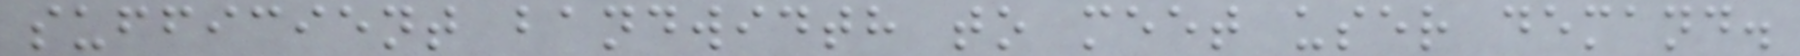sufficient bandwidth to meet user demand.
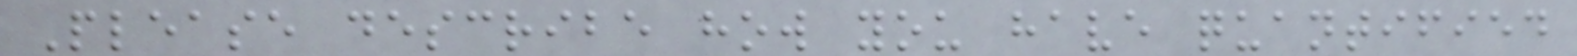Please describe how you have quantified
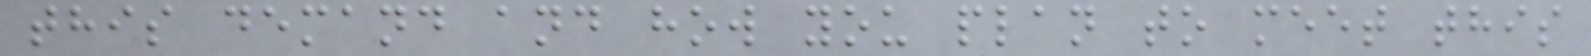this demand and how you plan to meet this
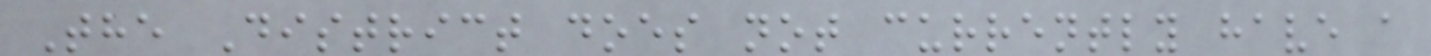The District does not currently have a
